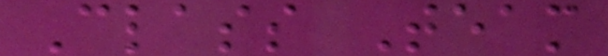Class Team
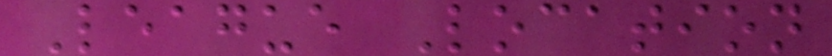League Location
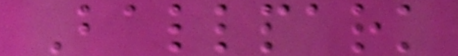Ballpark
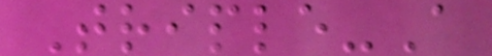Triple-A
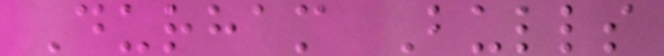Durham Bulls
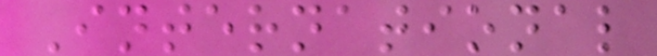International
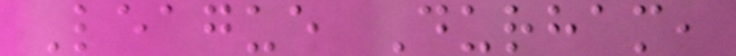League Durham,
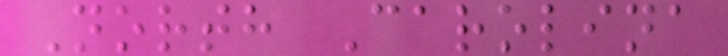North Carolina
